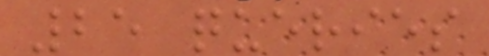25 queries
